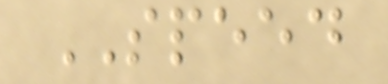SPEED
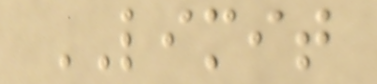LIMIT
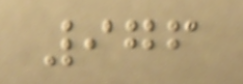976
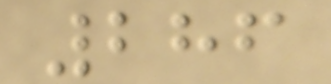286
